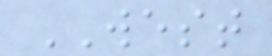WEST
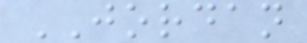JORDAN
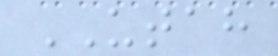UTAH
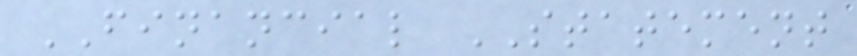FINANCIAL STATEMENT
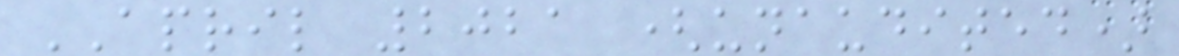APRIL 2021 (unaudited)
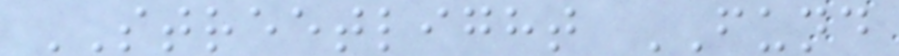STREETLIGHT FUND
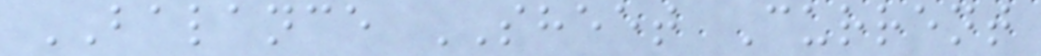BALANCE SHEET Current
